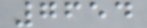7654
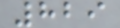829
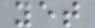yet
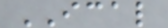ICAL
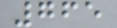765
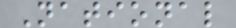National
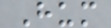Hum
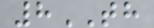8TH
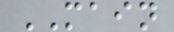MAIN
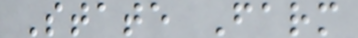State Farm
